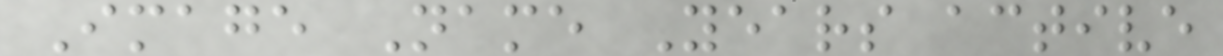Image Name Years active
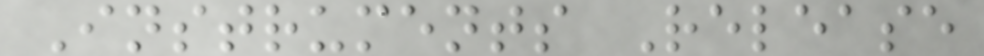Instruments Release
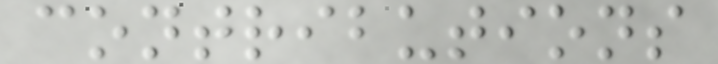contributions
